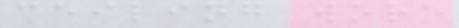ceiling wore
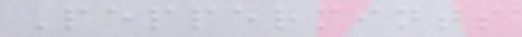Peppermints
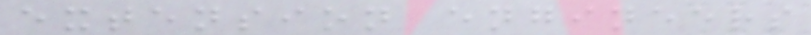extension engineers
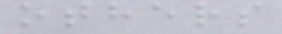others
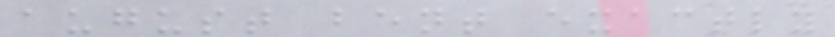august bent exactly
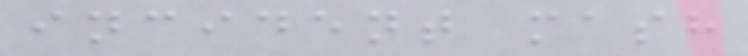incident mash
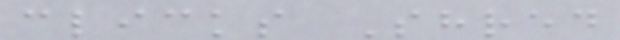clicks Shred
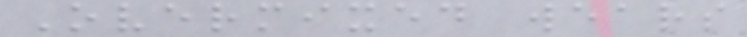Overmixed wears
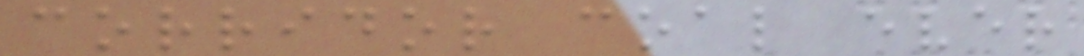corridor coal ever
